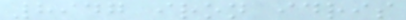8947 iron idris
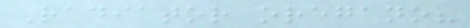Radiator oregano?
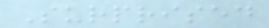Surprised
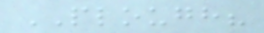PLOUGH?
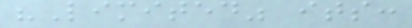"Limited" its:
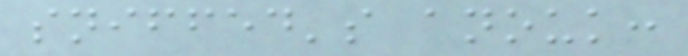sniffed's anouk:
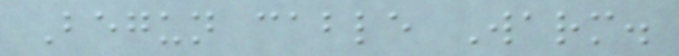Begun cable Warm.
